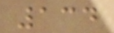134
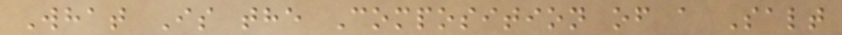What Is the Composition of a Salt
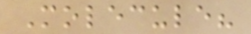Molecule?
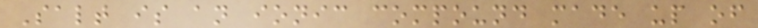Salt is an ionic compound made up of
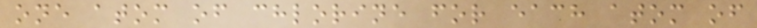one atom of chlorine for each atom of
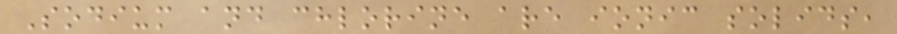Sodium and chlorine are ionic solids,
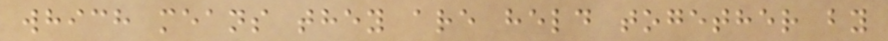which means they are held together by
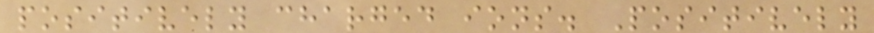positively charged ions. Positively
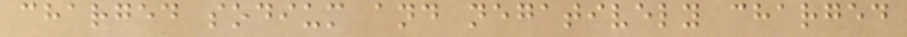charged sodium and negatively charged
